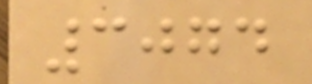3074
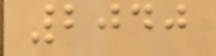2040
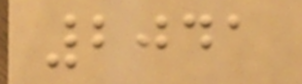2041
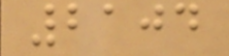2104
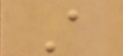A
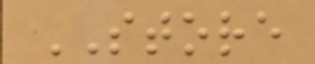STORE
